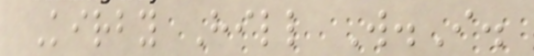Kirby Hill W.I.
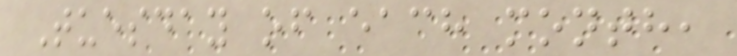Tuesday of each month,
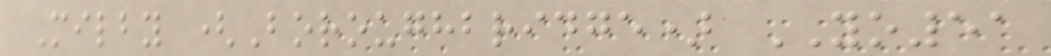Milby (Boroughbridge) YO51
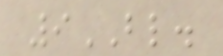9BL.
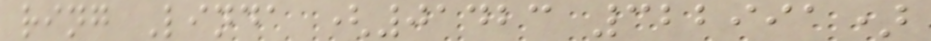ring Linda (01423 322991)
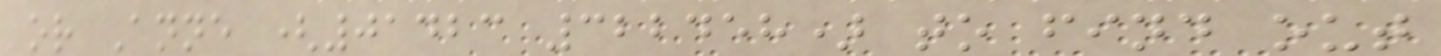or Anne (01423 322458) to find out
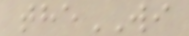theWI
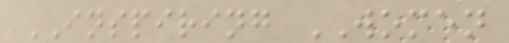INSPIRING WOMEN
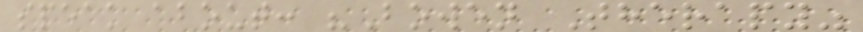speak about: "Bowen Therapy"
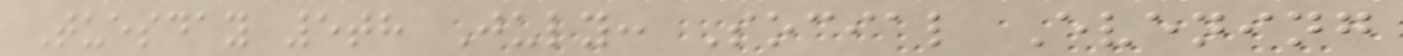Tuesday 5th July: Social Evening
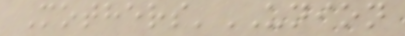Mothers'UNION
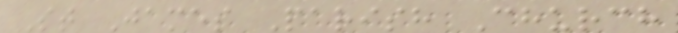St James Parish Church
